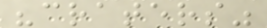"craters"
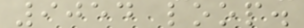9054 loop.
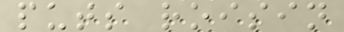puts roisin
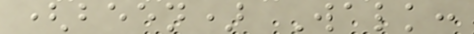(been) Walk:
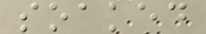soaked
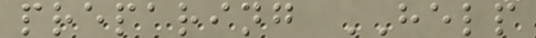preparing HELP
